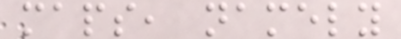maps, namely
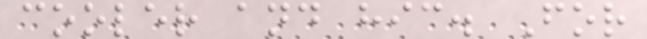cooler and hic. For
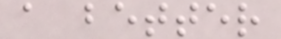a better
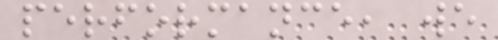performance, we
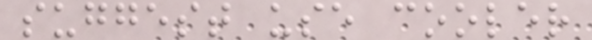suggest use cooler
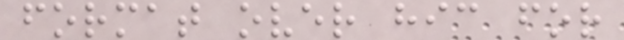format over hic for
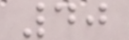40
